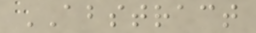ABSTRACT
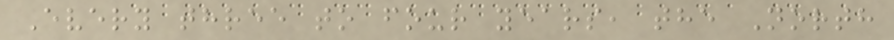Every three to four years, the North
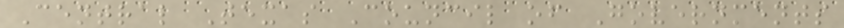Central Texas Council of Governments
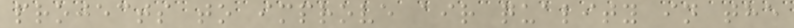projects to improve air quality in the
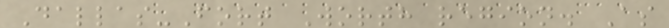Dallas-Fort Worth region. As
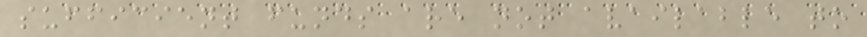sufficient funds are not available to
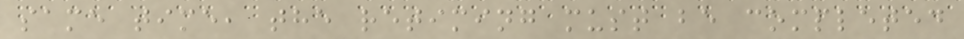same time, the retiming must be completed
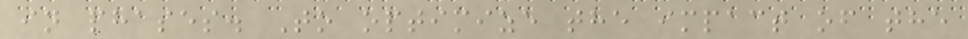in phases. To optimize the impact of the
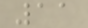11
